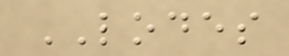LODES
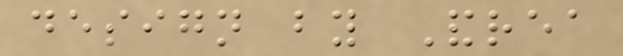design by Andrea
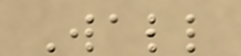Wall
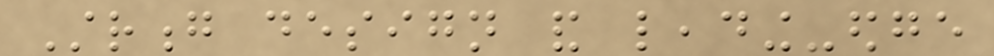Strong design and leading-edge
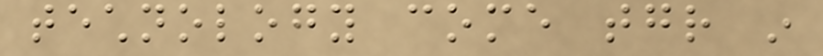technology come together in
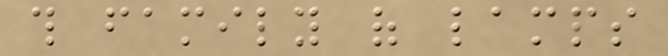this family of lamps
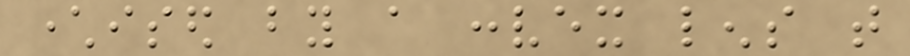characterised by a convex lens that
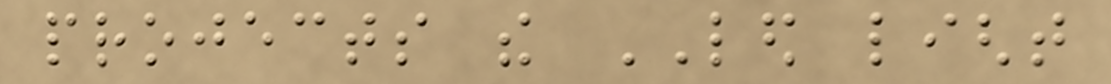projects the LED light
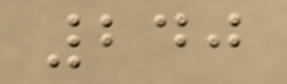240
